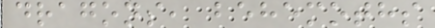dragons, behemoths
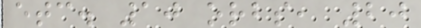etc. 10 orbs, 20
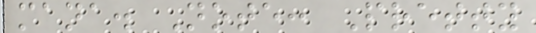mana. Note: Pretty
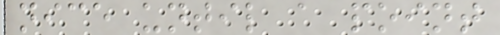nice until a point
